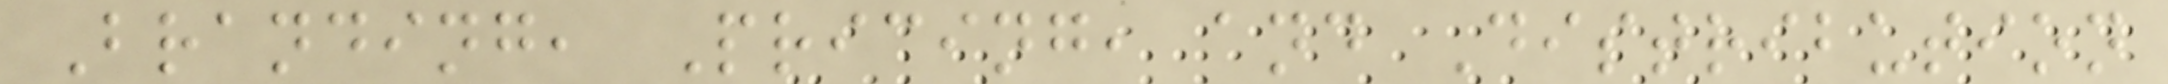Branding, Pricing, and Distribution
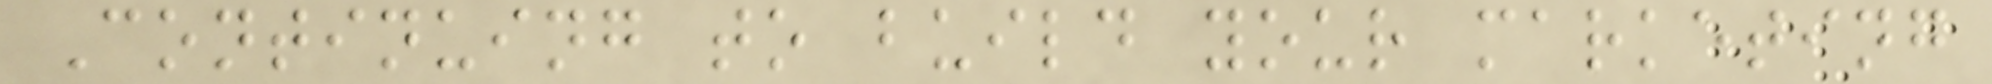Continuing to build your marketing
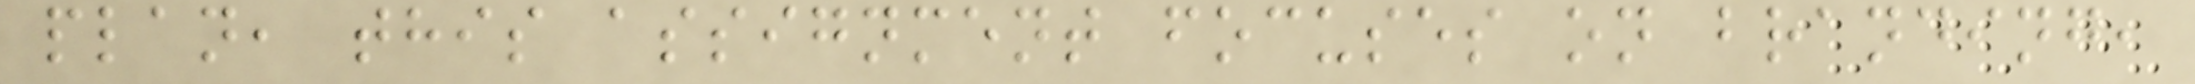plan, this assignment focuses on branding,
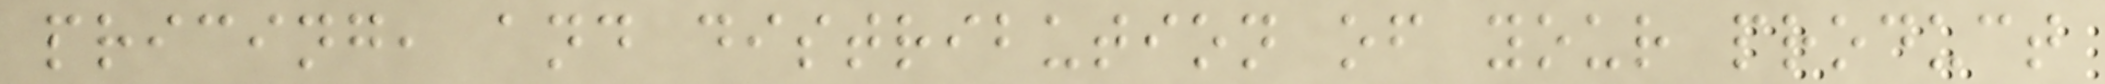pricing, and distribution of your product
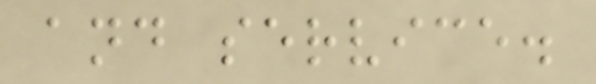and service.
